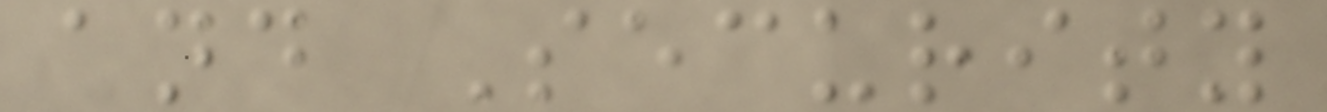and Security
